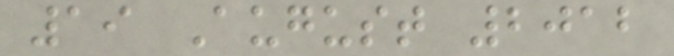19 August 2012
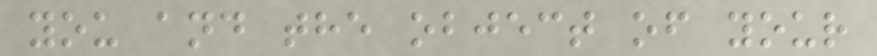you and the object of your
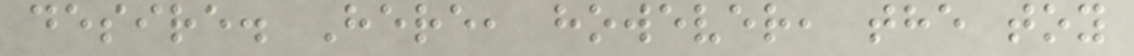desire. Here, however, the toy
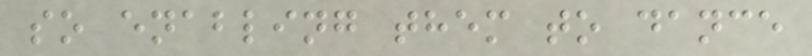so enabling them to dance
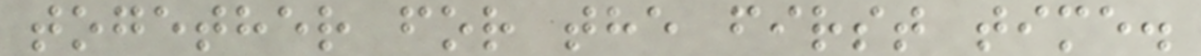together for the first time.
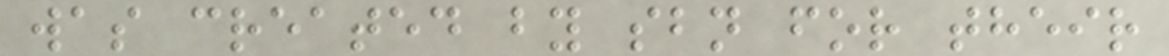was created by sbn for their
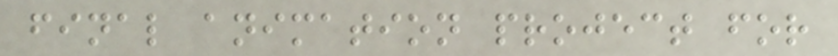final animation project for
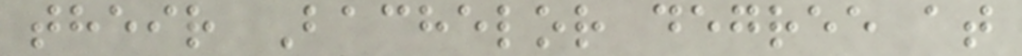their Bachelor degree at
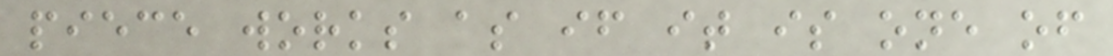piece works as if it is one of
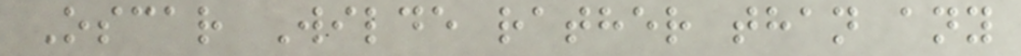Oscar Wilde rather than any
